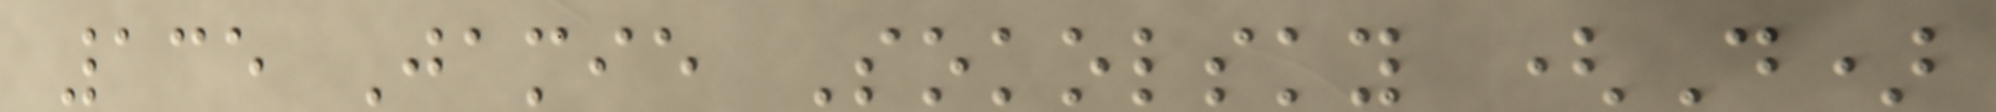135 Jamie Sokolsky (D)
